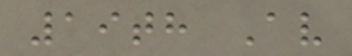19th Av
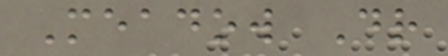Meadow Dr
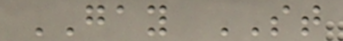GAY ST
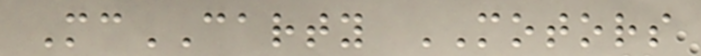McCARTY MOTORS
